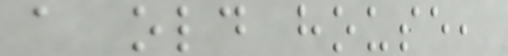a old house,
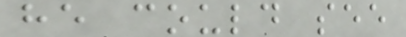he could see
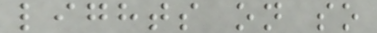lights on so
